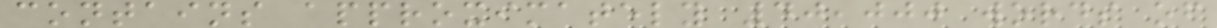contains approximately 40,000 words of
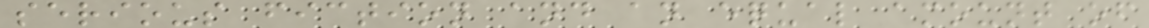serious fiction and an equal amount of
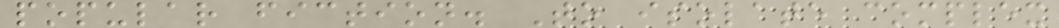popular fiction. To isolate complex
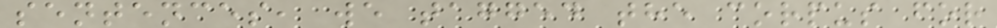sentences, we tagged the corpus for
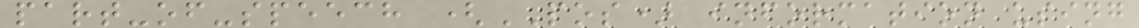part-of-speech (POS) information using
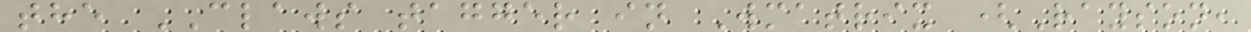the CLAWS tagger in Wmatrix (Rayson,
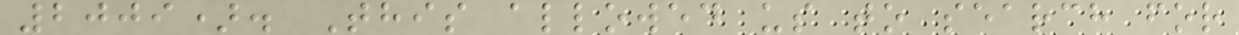2009). This allowed us to search for
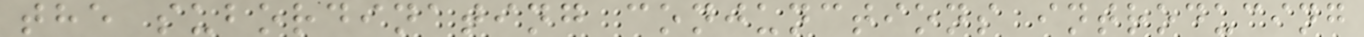the subordinating conjunctions introducing
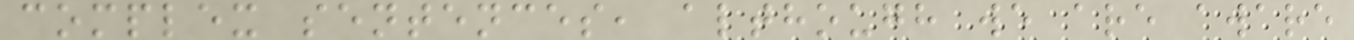complex sentences, although we are aware
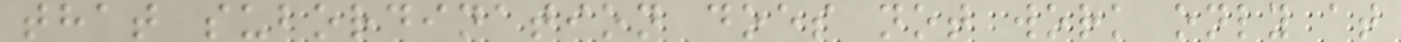that subordination does not work only at
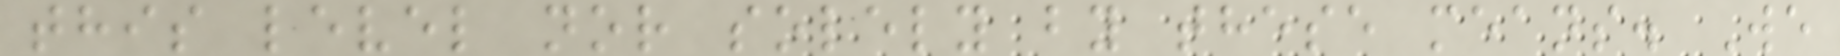this level nor solely by these means. We
